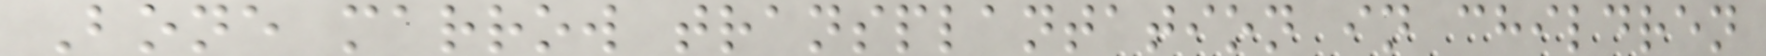Bone marrow transplantation in children
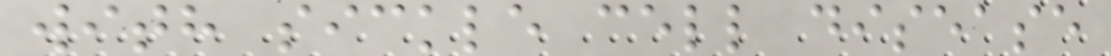with sickle cell disease
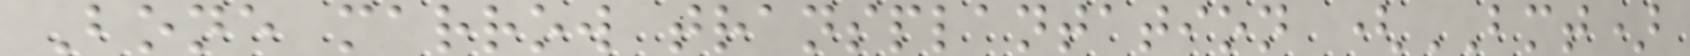Bone marrow transplantation (BMT)
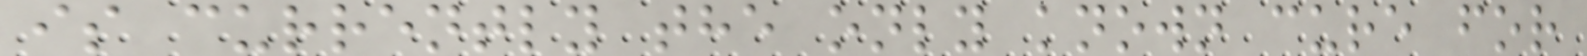is currently the only known cure for
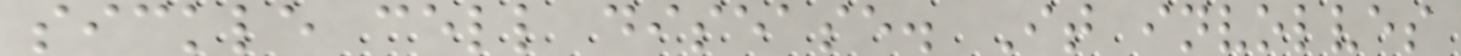sickle cell disease. It involves
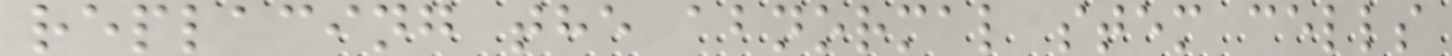replacing the abnormal stem cells
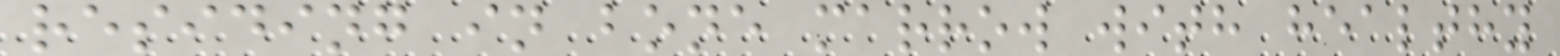residing in bone marrow with healthy
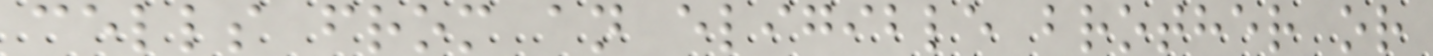cells from an eligible brother or
